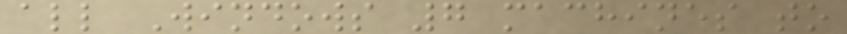all Windows 7 machines to
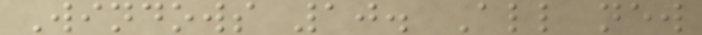Windows 10. All new
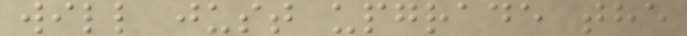will just upgrade the
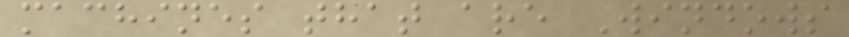machines that are Windows
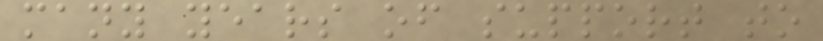many years of support to
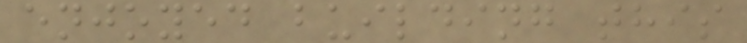enjoyed building this
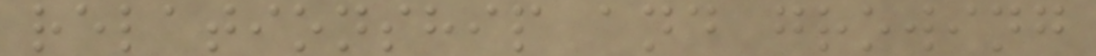relationship and growing
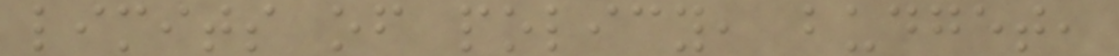limits of policy, budget,
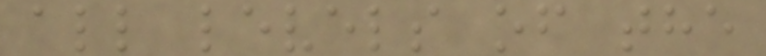all levels of the
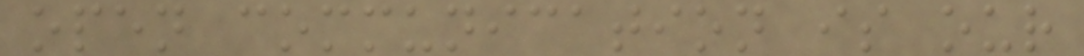open communication is our
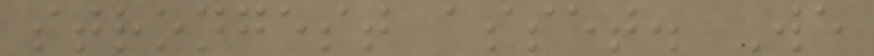strongest asset. We
